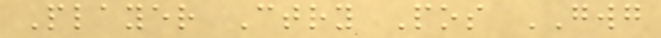Player Ctry Pos GWG
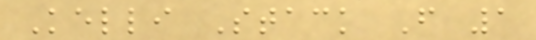Kelli Stack F 1
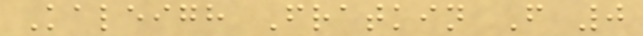Kaleigh Fratkin F 0
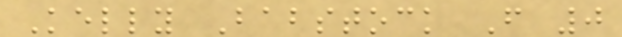Kelly Babstock F 0
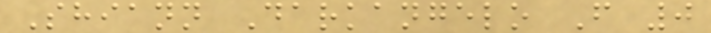Shiann Darkangelo F 0
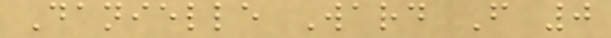Danielle Ward F 0
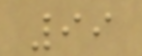99
